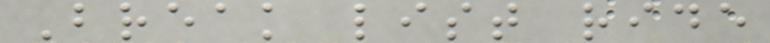Break list ride
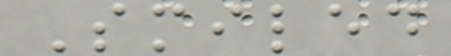Smiled
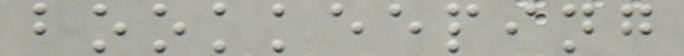bookkeeping
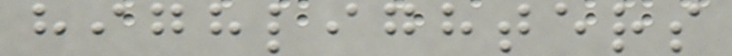highlighters
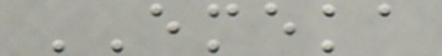EMEKA
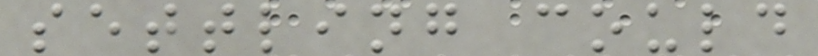settling could
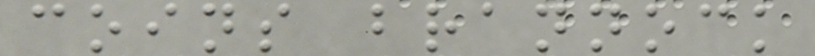coins brannock
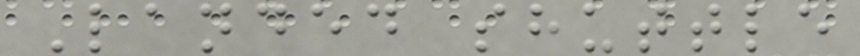Landed shuttle
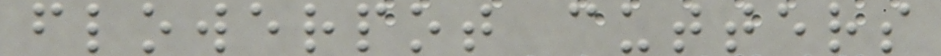flowerpot cutters
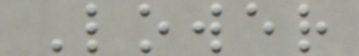Lower
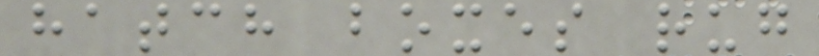hatch boxes rug
